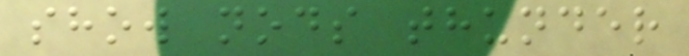show nods thunder
